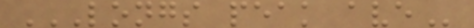LONGS PEAK AVE
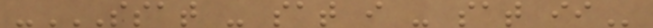-SSAT - SAT I - SAT II
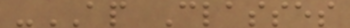-AP Classes
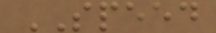SPEED
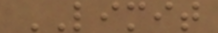LIMIT
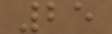25
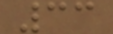33
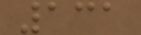131
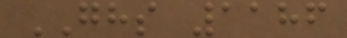GHS 1186
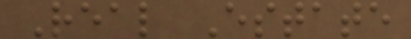Real Estate
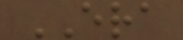ERA
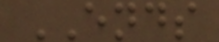ENDS
